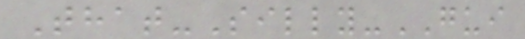That-Silly-GUI
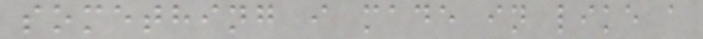something i made in like a
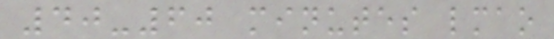40-60 minutes lmao
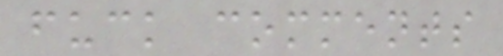fuck comments
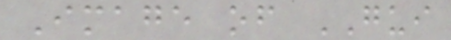Image of GUI
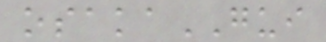osakaGUI
